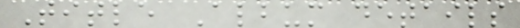Title Album details
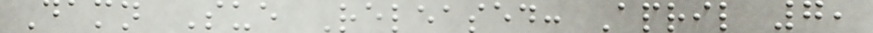Damn Sue Released: April 7,
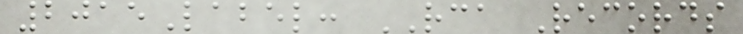2015Label: RCA Records
